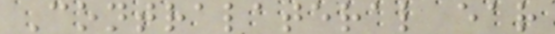Contralateral ear
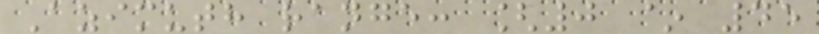Azimuth range: [0 ~ 45
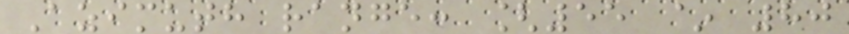Azimuth range: [55 ~ 80
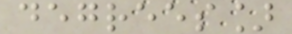degrees]
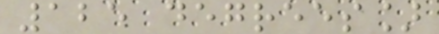125 degrees]
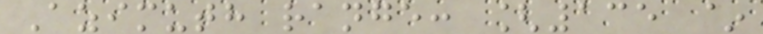Azimuth range: [135 ~
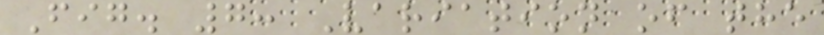Fig. 7: Variation of the
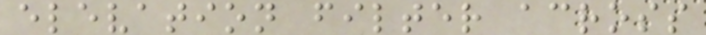elevation filter across
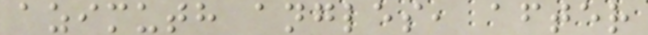azimuth angles, after
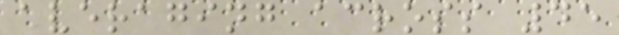averaging across 45
